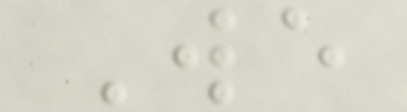We
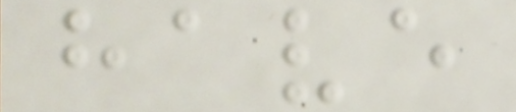have
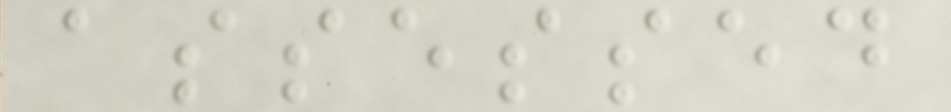assessed
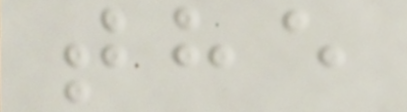the
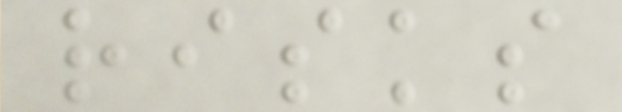risks
